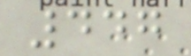447
